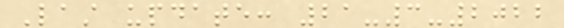Last update: 21-3-2022
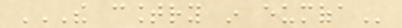THE COUNTRY IN EUMOFA
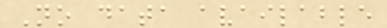No data available
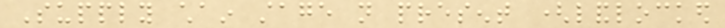Supply chain stage not present (landlocked
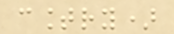country)
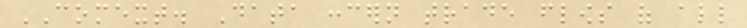COMEXT. Data concern trade flows of all
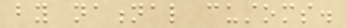by national customs.
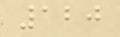120
